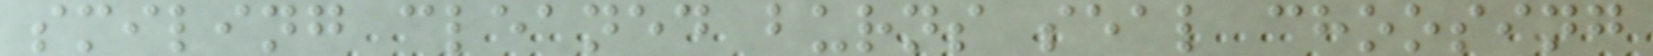smiling cleaned burns seal choosing
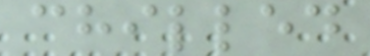chilled
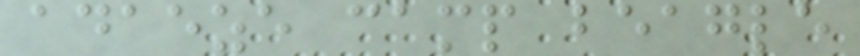adaeze camp beagle
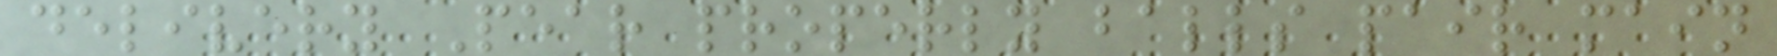delivery Pear properly balls pair main
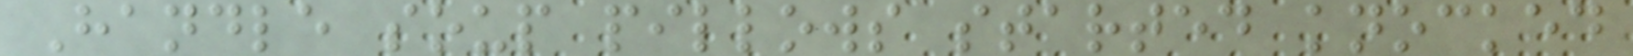Handle soup pillows started knocked
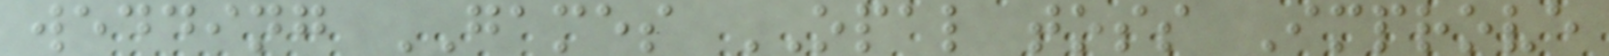wedding GAMES OPAL toss Improve
